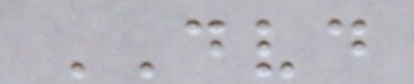DVD
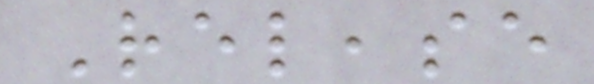Release
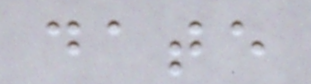date
